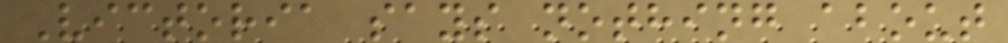Victoria says nothing about
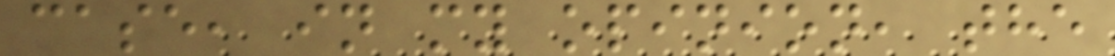case, in my opinion, the
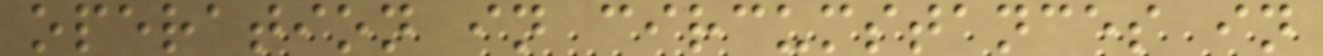operation in circumstances in
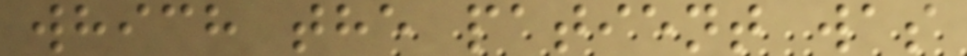which the patient was
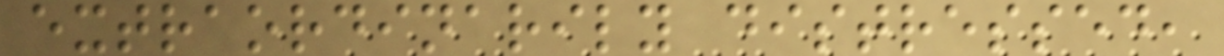extraordinarily distressed,
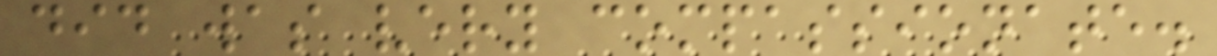did was very compassionate.
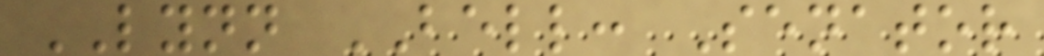LYNN BELL: Senator
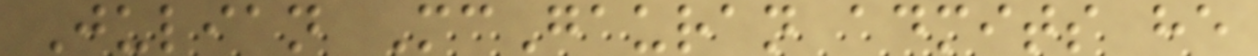Julian McGauran admits he
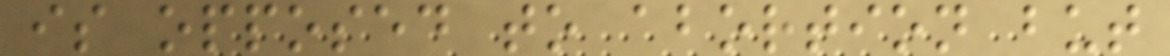is opposed to abortion but
